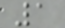1
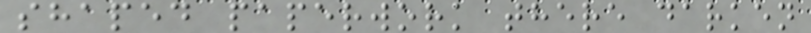shaped paperwork there darken
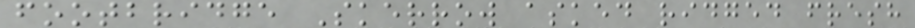footbridge Skerrow asked ridged fresh
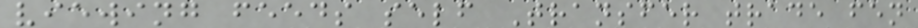viewing feeds self Transfer trade fen
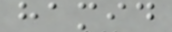hamid
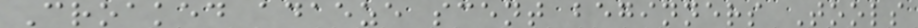Croaked adaeze scent beginners Tools
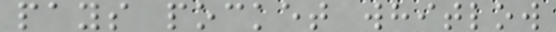pays pocket whitlow
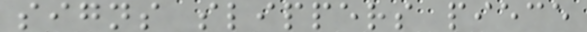signs slippers piece
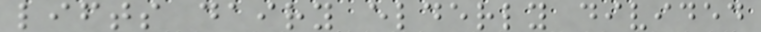lifts dairy elderly divided
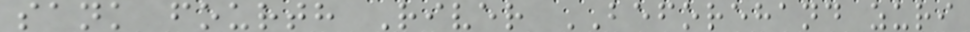sank fourth River BEFOREHAND zuri
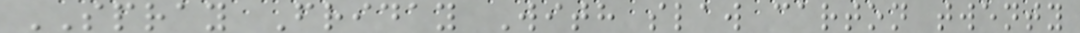SPRAY Friday With slaw carton twenty
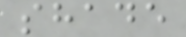shade
